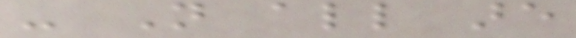- Not all are
